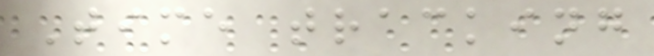Time tracking
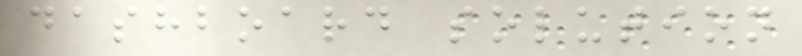dashboard solution
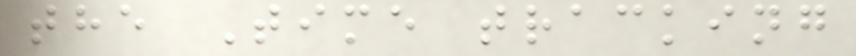the Time tracking
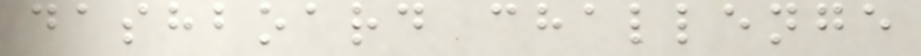dashboard challenge
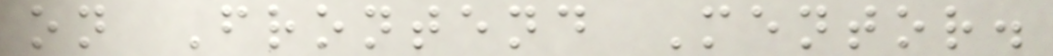on Frontend Mentor.
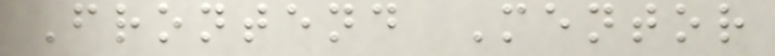Frontend Mentor
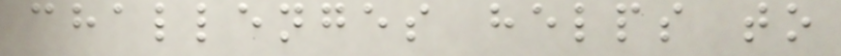challenges helps to
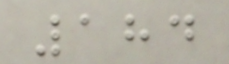184
